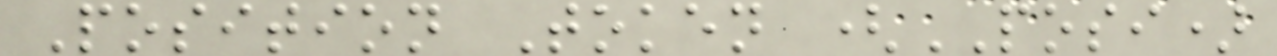Position Token (POSI)
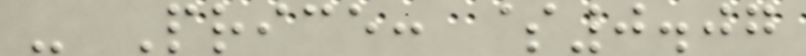- Price: $0.07
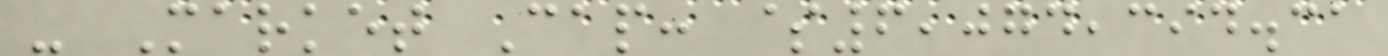- Market Cap: $6,074,394.31
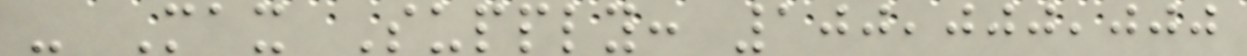- Max Supply: 100,000,000
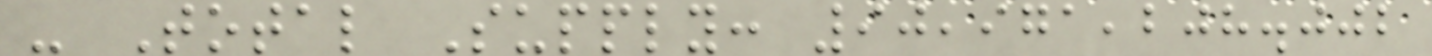- Total Supply: 90,971,208.002
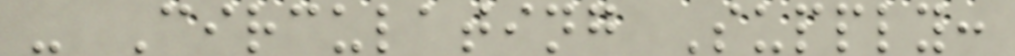- Circulating Supply:
